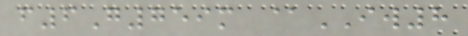f6G759m @IW8
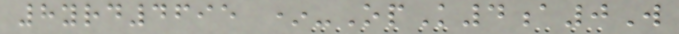8yrd4695 *-OpK4a0W
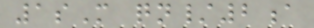1sM qn/2a
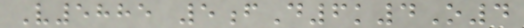V5885 5fD6k4O4
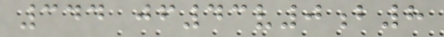344 jf43v0b8
